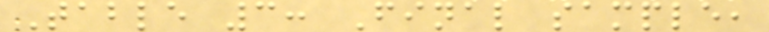Table 3: Final sample,
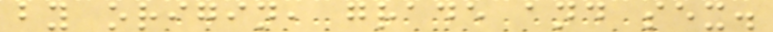by origin, grade and sex.
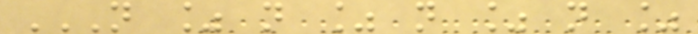N % N % N % N %
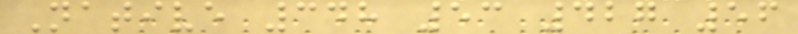Native 348 53 427 56
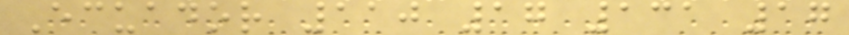Ecuador 110 17 131 17
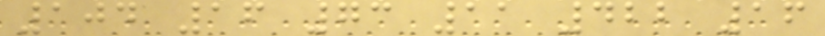104 16 73 11 422 16
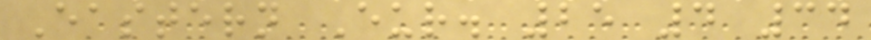Eastern Eur. 25 4 34
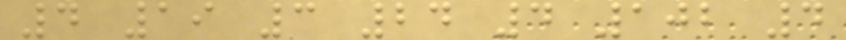4 19 3 24 4 102 4
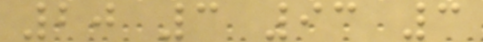20 3 93 3
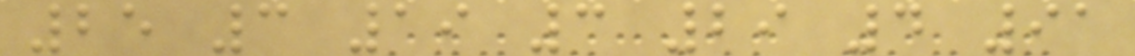25 3 19 3 29 4 91
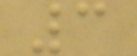3
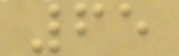65
